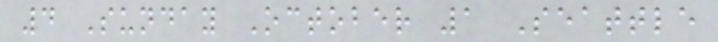4 Sunday October 1 Seattle
